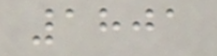1801
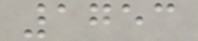1753
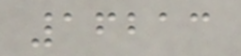16213
